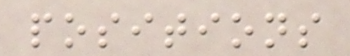positions
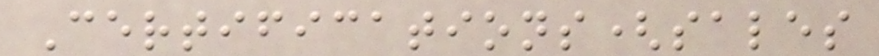Certifications(sales
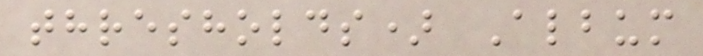thresholds) Album
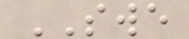SWE
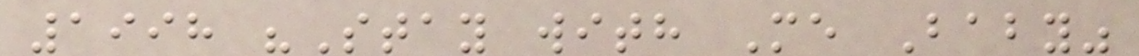1998 "Stay with Me Baby"
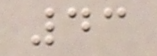43
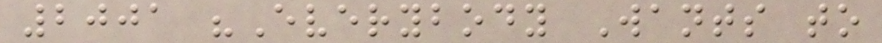2001 "Everybody Wants to
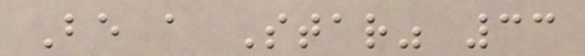Be a Star" 33
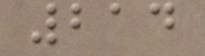214
